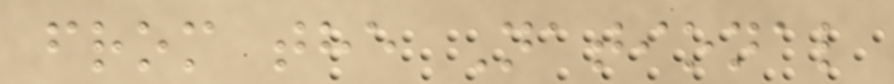from the National
